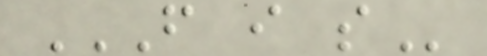F I S
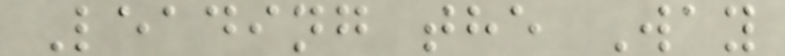Leading the Way
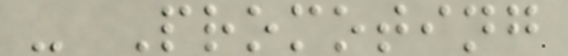- Promoting
